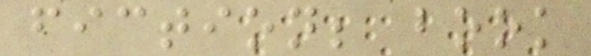fiction; book
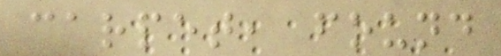carpet, found
